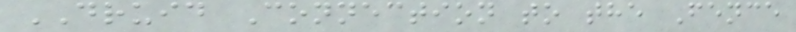DRUID Connection to the Fence
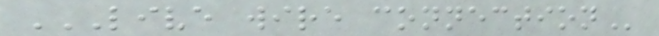LIVE WIRE CONNECTION
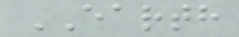EARTH
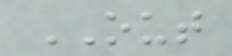OUT
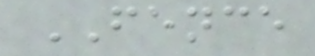FENCE
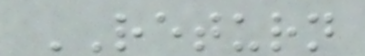RETURN
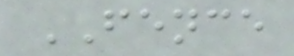FENCE
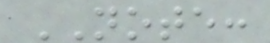NOTE:
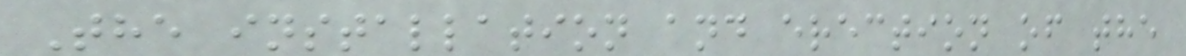The installation and erection of the
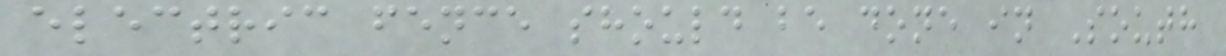electric fence should be done in South
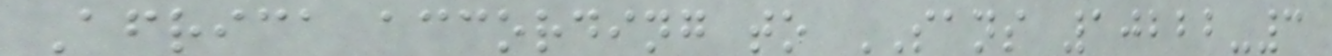Africa according to SANS 10222-3
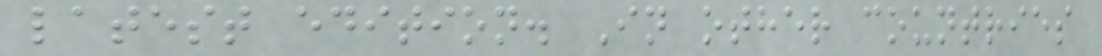latest edition. In other countries
